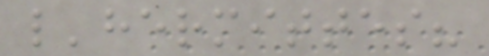l'hermittes?
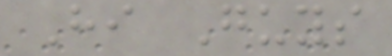Hi Guys
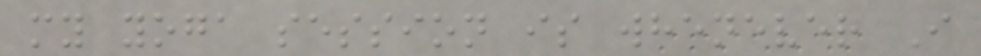my yoga session is whenever I
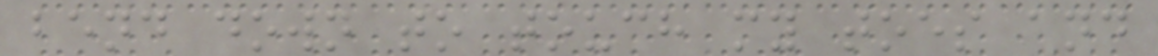bend down to touch my toes and
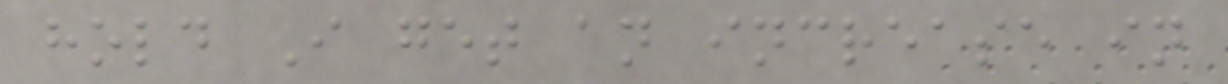hold I get an increase in
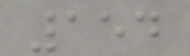154
